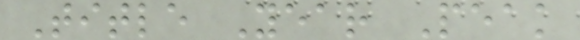Title Year Peak
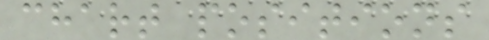chart positions
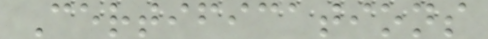Certifications
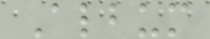Album
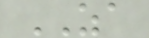ZA
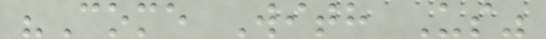"Come With Us"
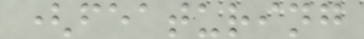(featuring
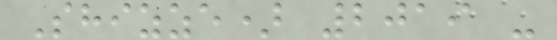Shizze) 2019 -
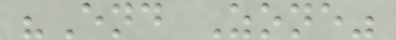"End Zone"
